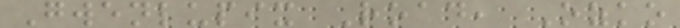Gwenlupix Road, Ozko
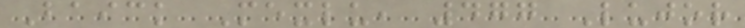Baick Mexlu, 477 Lujor
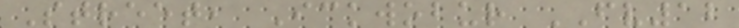Street, Ickwobur FV12
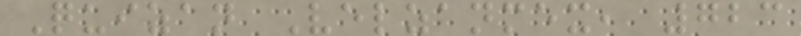Quizan Velzanmex, 723
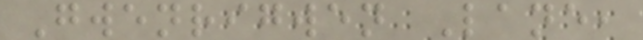Gwenrigwen Lane,
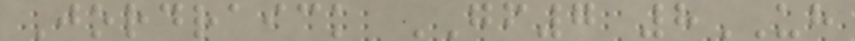Jordraick GF7 8UH
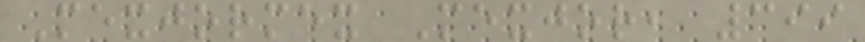Mexjormex Mexjor, 399
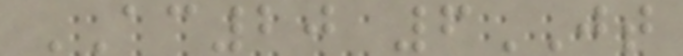AC20 6JT
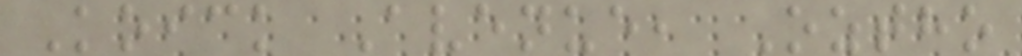Koick Avenue, Oztho
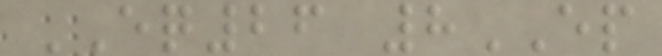EQ26 8EP
